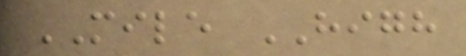MILE HIGH
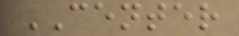CENTER
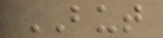BUT
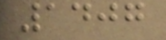1407
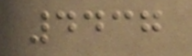4437
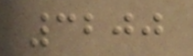3200
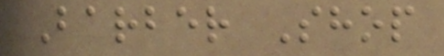Barber Shop
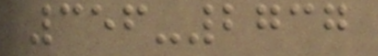356-2737
